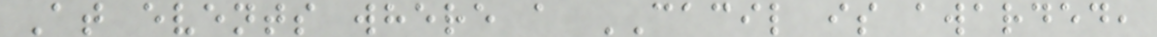At events where a CACIL is awarded,
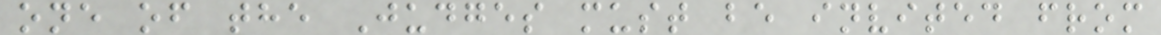one of the Judges must be invited from
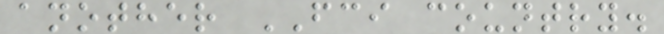another FCI country.
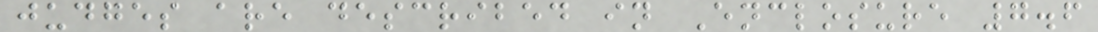judges are described in Enclosure 7.6
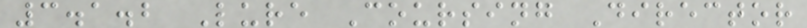3.1.2 Lure Coursing Director
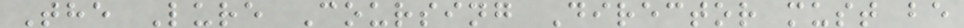The Lure Coursing Director must be
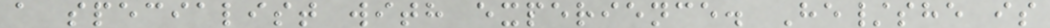a specialist with experience. He/she is
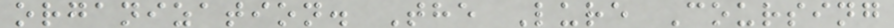organization. The Lure Coursing
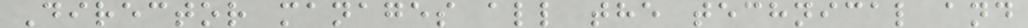Director manages all the technical and
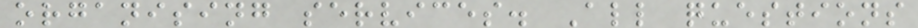organising services. All questions
